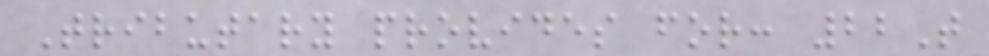Tributary provides for: 22T
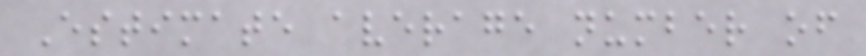Estimate average number of
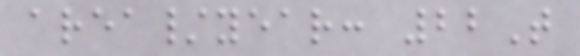area/year: 22T
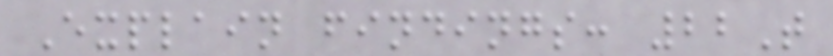Explain findings: 22T
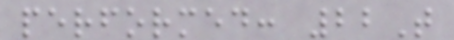performed: 22T
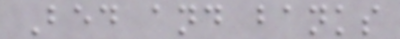Bed and banks
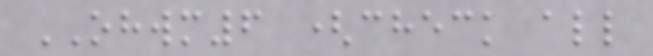OHWM6 (check all
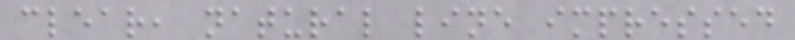clear, natural line impressed
